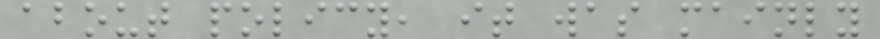about policy, it was mainly
